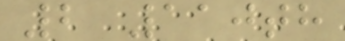2 110th
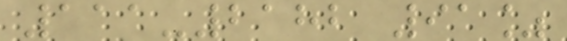111-2182 91%
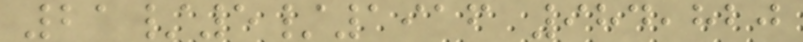21/5/1916 984,820
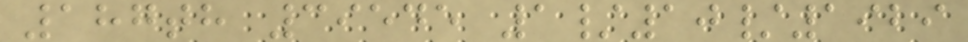187th 39545 1/10/1929
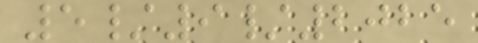5/9/2025
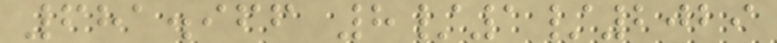681.966 8/1/2029
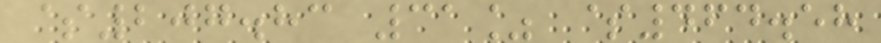$207.83 31% $464.58
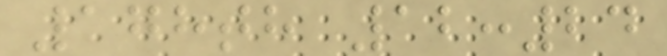178th 12:24
